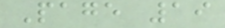Page 19
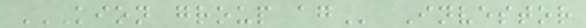KION GROUP AG Investor
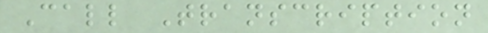Call Transcription
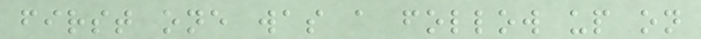first one was a follow up on
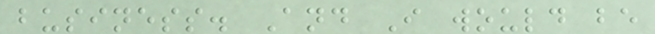business. And I would be
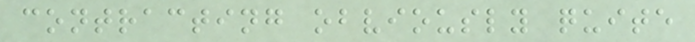contracting obviously quite
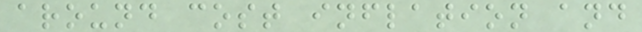around cost inflation and
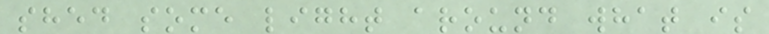shed some light around what is
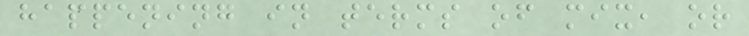happening in terms of mix, or
